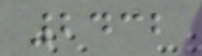2432
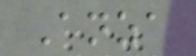Anza
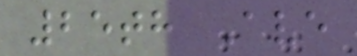25th Ave
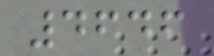4646
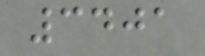3401
